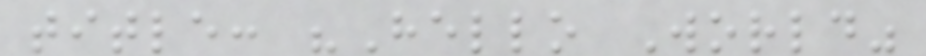title: "Hello World"
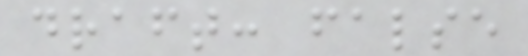draft: false
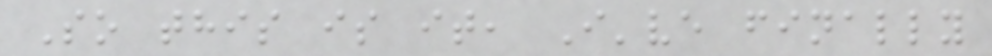So this is it, I've finally
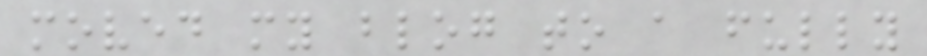moved my blog to a fully
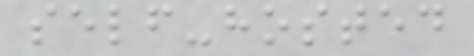self-hosted
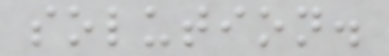solution.
